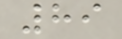89
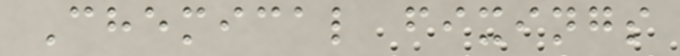Chemical fixings
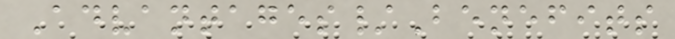Advantages/Benefits
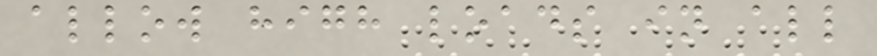allow high loads in all
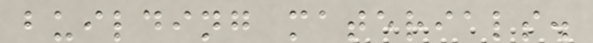building materials.
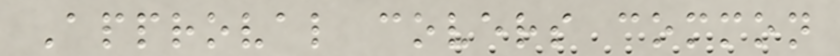Approval covers common
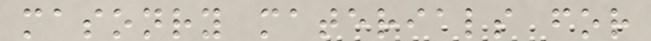masonry materials for
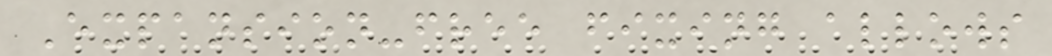Expansion-free fixing allows
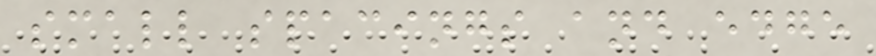small spacings and edge
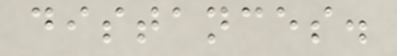distances.
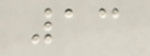13
